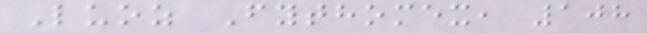Luoz Fythomex, 108
